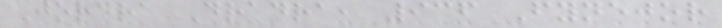Jordra Dradra, 936 Fynejor
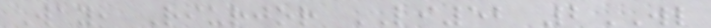Way, Riurjor LI52 2WL
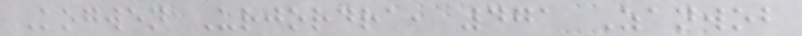Kogwen Urjordra, 471 Zanwob
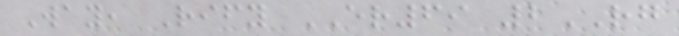Way, Rify ER69 2RG
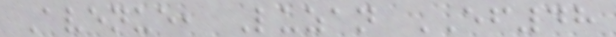Avenue, Luzan EF48
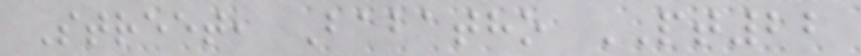Street, Babatho PT22
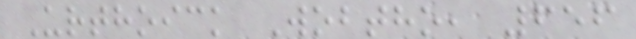Urthoick Wobtho, 656
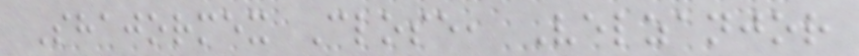Shajormex Close, Velzanjor
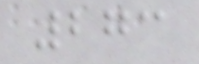273
